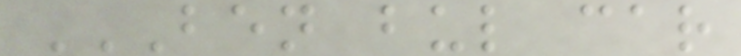BEN BUL CAR
